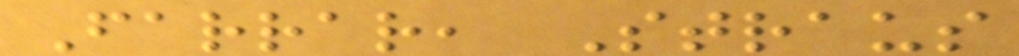Farrar, Straus
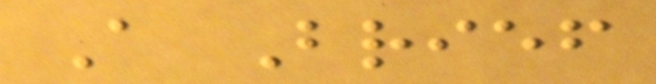A Brief
